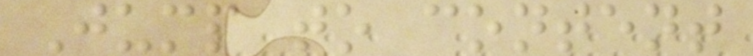Jump to content
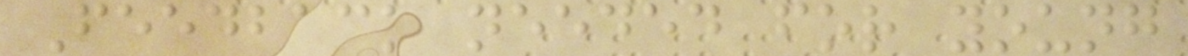Feedback needed for young
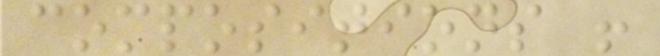compositions !
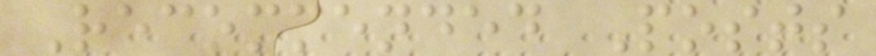Recommended Posts
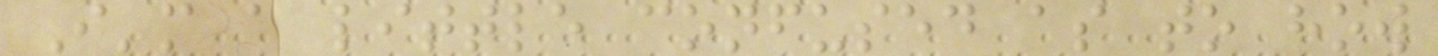I'm a little confused as to how
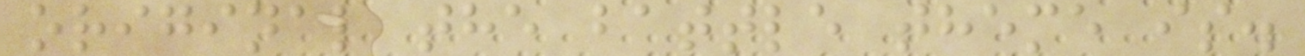original the battle theme is.
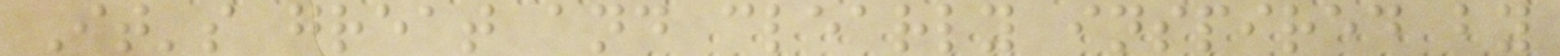It's great and clearly inspired by
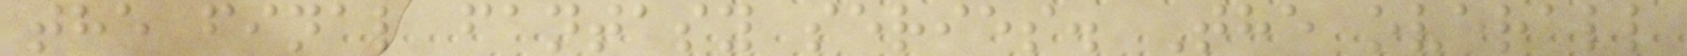the final fantasy series. The overall
